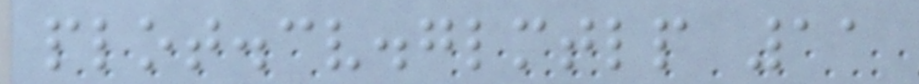plot.cv.glmtlp 11
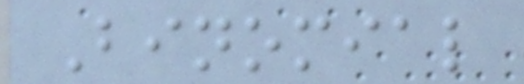Binomial
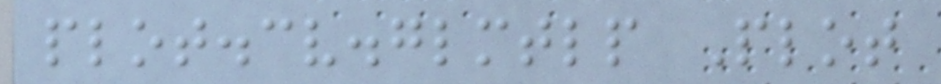plot.cv.glmtlp Plot
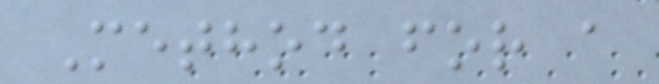Method for a
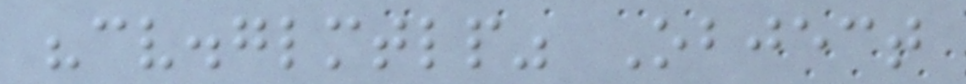"cv.glmtlp" Object
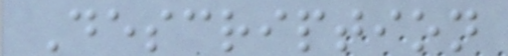Description
